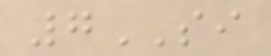7SI
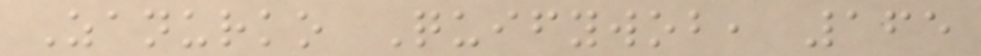Zanurko Quifywob, 165
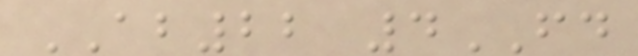AB22 4FD
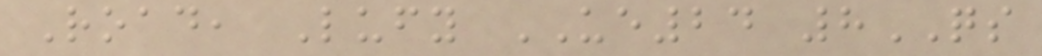Road, Lufy UE24 8QS
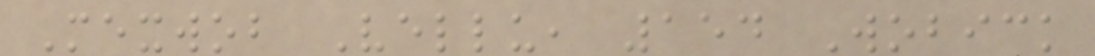Mexwob Vellu, 154 Wobick
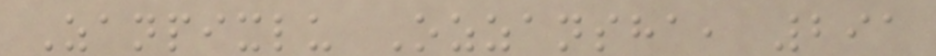Zanpixlu Ozzansha, 291
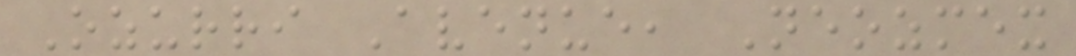Ozurri Avenue, Neozmex
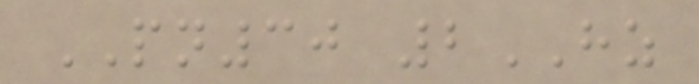PN30 2HZ
